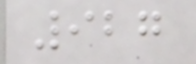927
